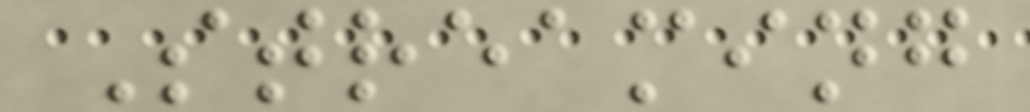Streaming
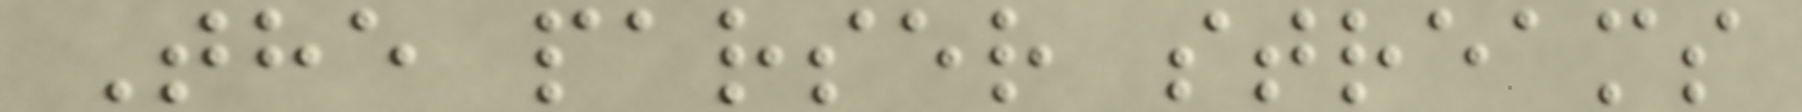The parser streams
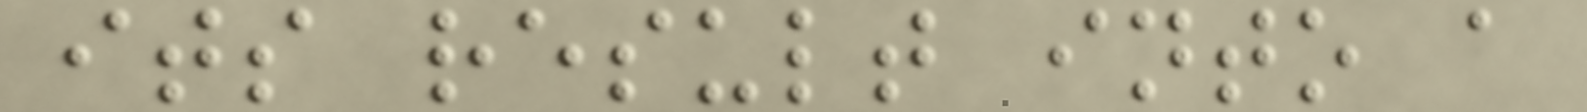its result into a
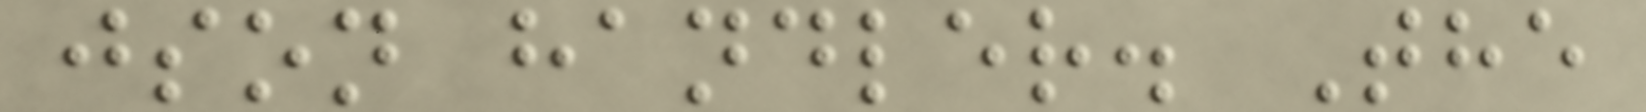json handler. The
